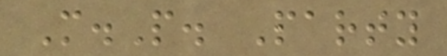M.P. Party
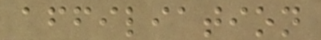affiliation
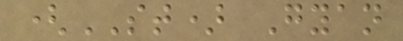(ST) Gyan
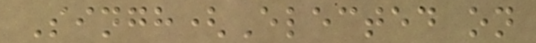Singh(Elected on
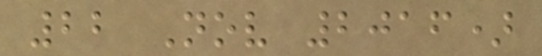22 Nov 2016)
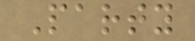Party
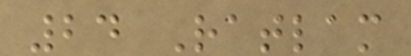24 Ratlam
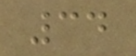34
